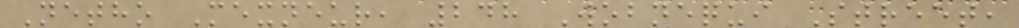Netho Mexneur, 248 Wobnequi Street,
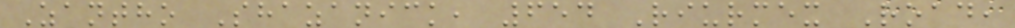Zantho Shazanick, 654 Riurmex Road,
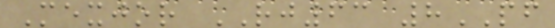Mexjor RJ63 8PF
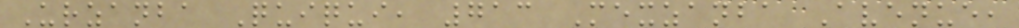Urzanba Quiqui, 713 Mexzanba Avenue,
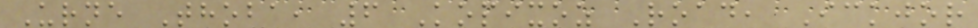Urne Thoba, 6 Kopixoz Road, Ickjor
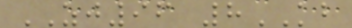ZJ96 8KB
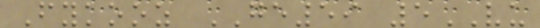Fykooz GE59 5VU
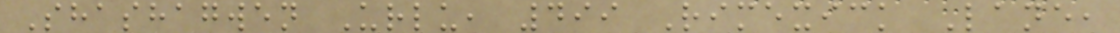Shashagwen Urlu, 499 Rimexick Lane,
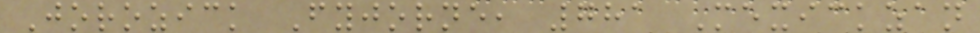Jorozick Fyjorne, 781 Mexickzan
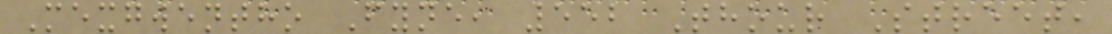Mexgwentho Fyne, 552 Thour Street,
